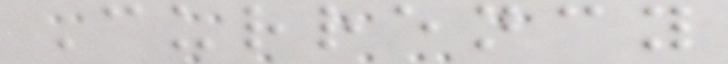Currency
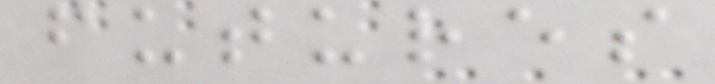futures
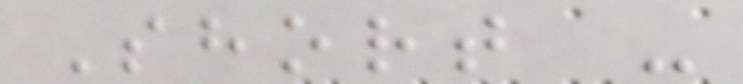Short -
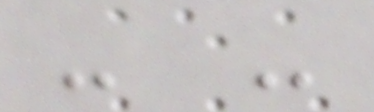- -
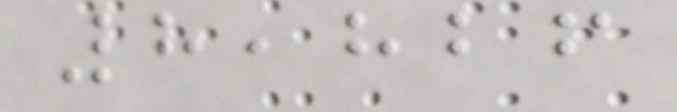8,826
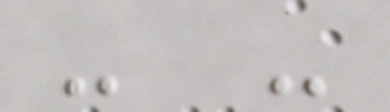- -
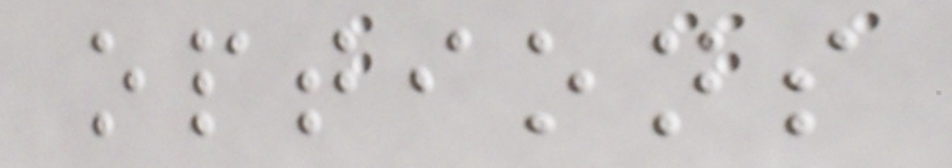options
